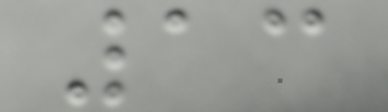13
